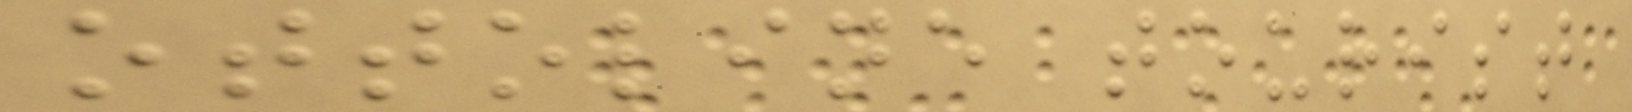ottoline tourist
